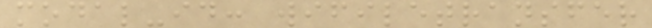modal-id: wifiletransfer
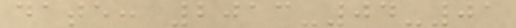date: 2013-04-01
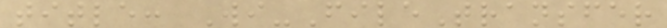title: Wi-FileTransfer
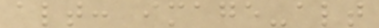alt: image-alt
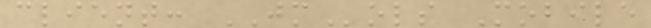client: JMols Mobile
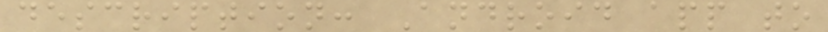description: Android app to
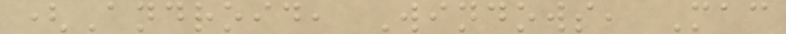(Android, Windows, Mac
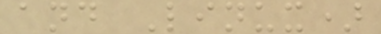and Linux)
